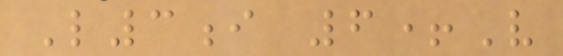L3i 6+V
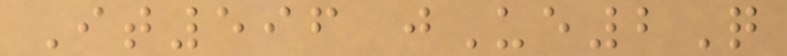It596 jUe2Q
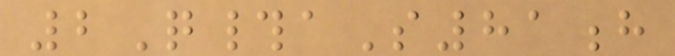2Q#aS81h
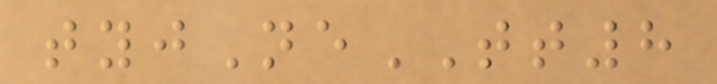tyjNeTT8
